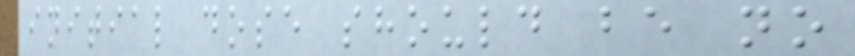initial dose should be no
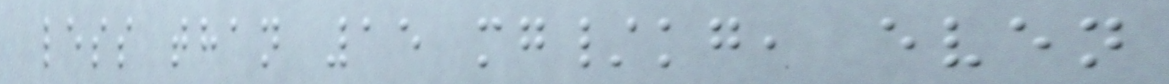less than 15 mg/kg, even
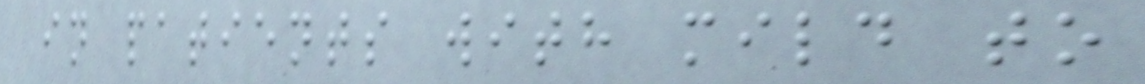in patients with mild to
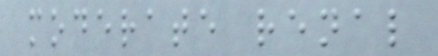moderate renal
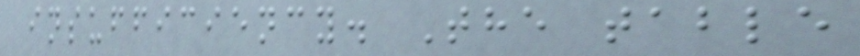insufficiency. The table
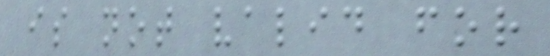is not valid for
